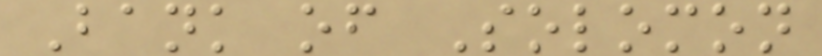Bank of Solomon
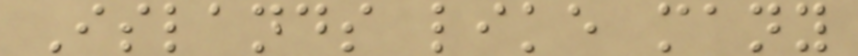Islands like many
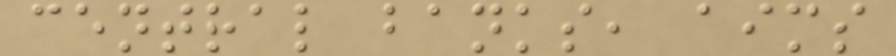central banks, aims
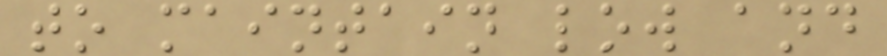to maintain low and
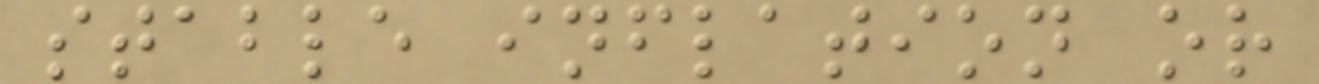stable inflation or
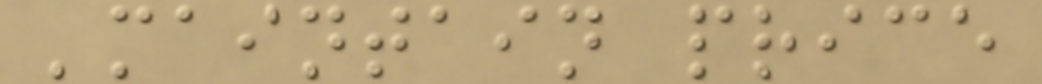'maintain price
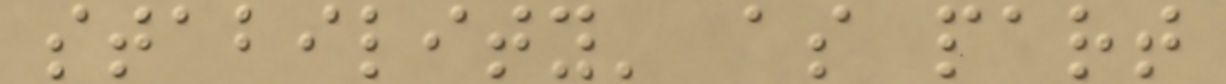stability' as part
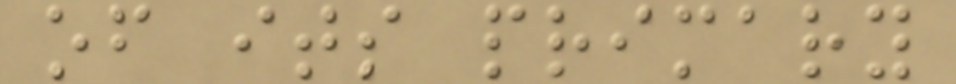of its primary
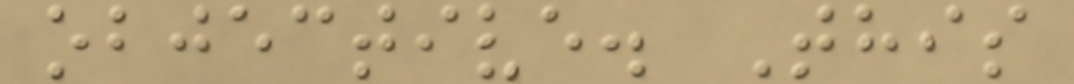objective. This
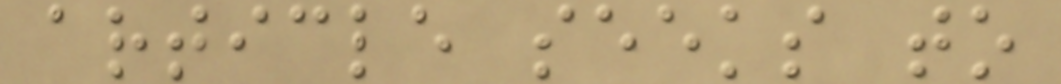article seeks to
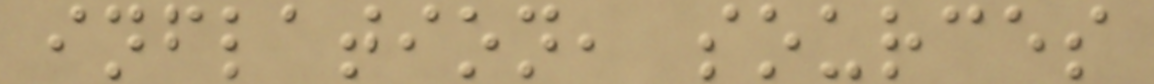inflation, sources
